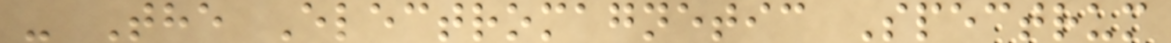- The Electromagnetic Spectrum
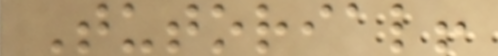Tutorial!
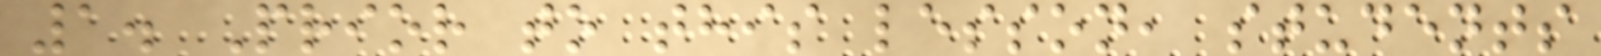1. Prior to this lesson, students
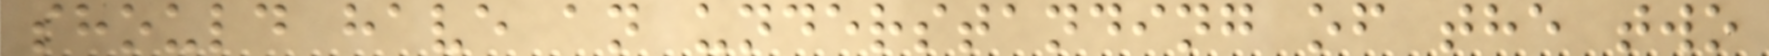should have an understanding of the two
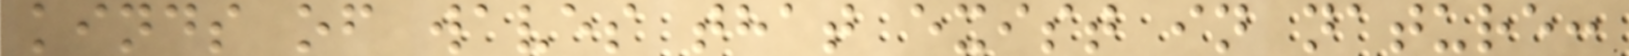kinds of waves that exist in nature:
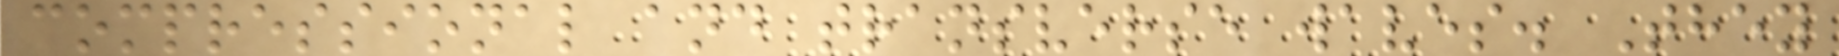compressional and transverse waves. They
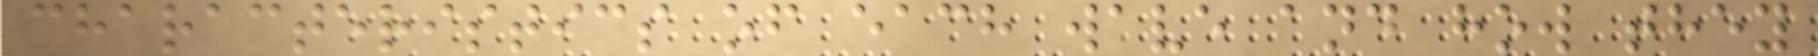characteristics of each wave and how they
